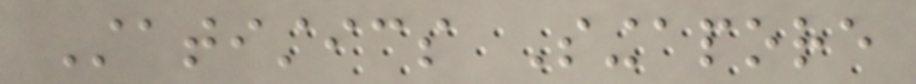Statistics Singapore
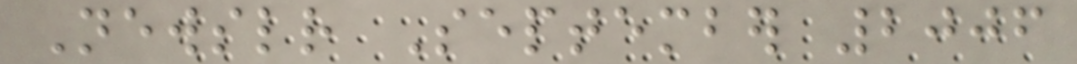Newsletter September 2006
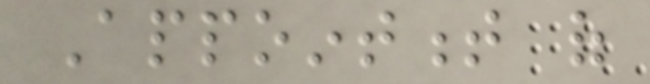Appointment of
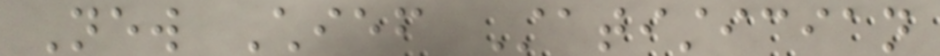New Chief Statistician
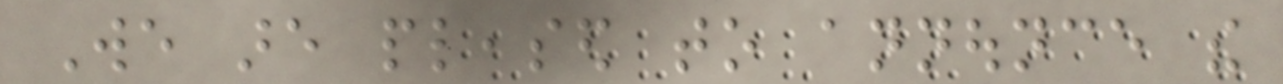We are pleased to announce the
